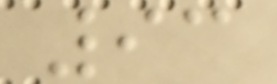93
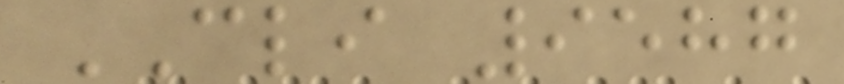CLI 9587
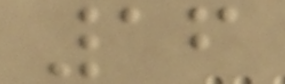16
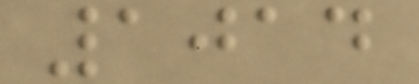1014
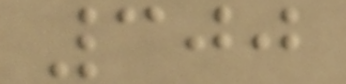300
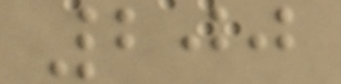200
